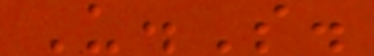U.S.
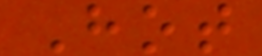Hot
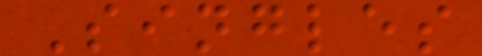Singles
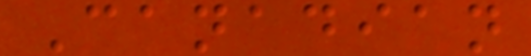Canadian
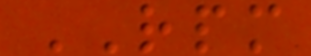RPM
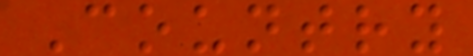Country
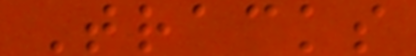Tracks
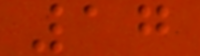17
